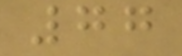77
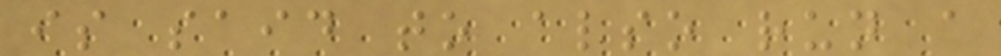is said to also run a
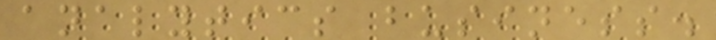analytics business.
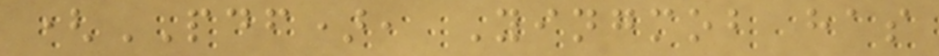(PDF), Yingmob has
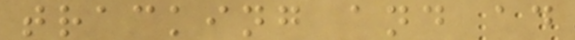tracking and ad
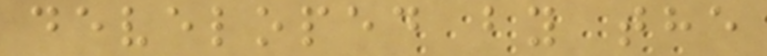developed by the
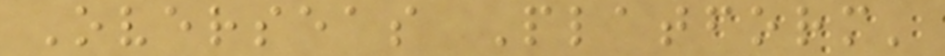Overseas Platform'
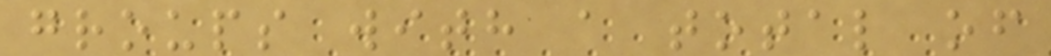groups with a total of
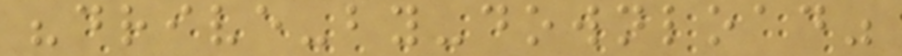"drive-by-download"
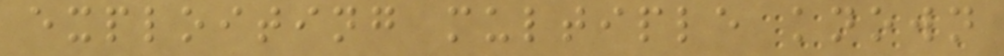exploiting multiple known
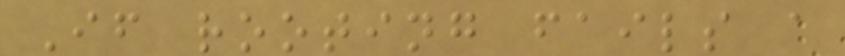If rooting fails a
